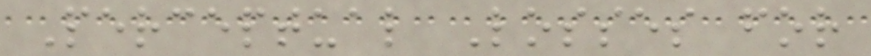Perceptual Losses for
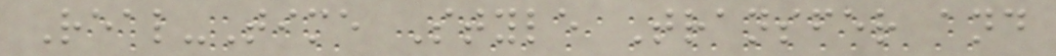Real-Time Style Transfer and
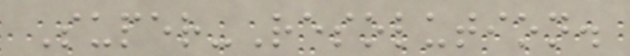Super-Resolution.
